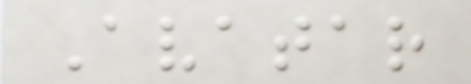Avatar
